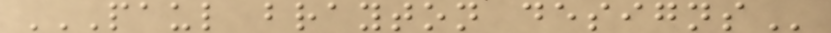PAUL BRAYTON DESIGNS
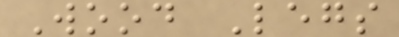Wood Legs
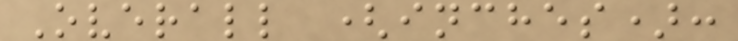Overall (inches):
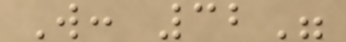W: 32"
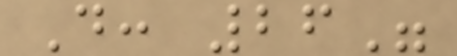D: 26"
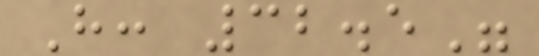H: 32.5"
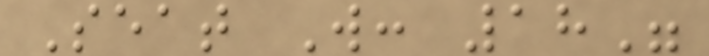Seat W: 18"
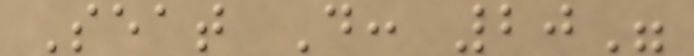Seat D: 20"
